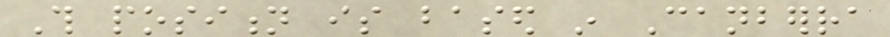This position is based in Canberra
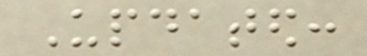Updated:
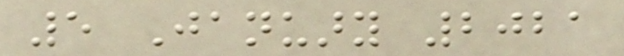5 January 2021
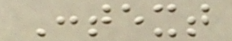Context
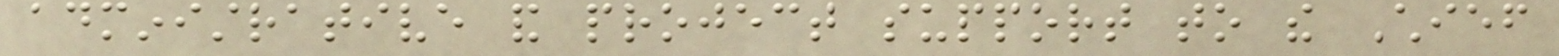administrative and project support to the Chief
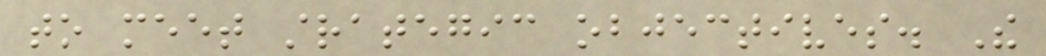to meet strategic objectives. The
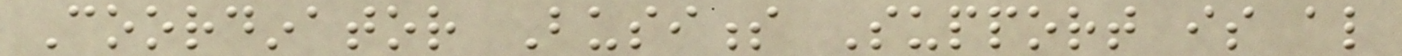Coordinator Business Support is also
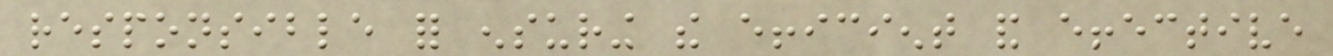responsible for ensuring the efficient and effective
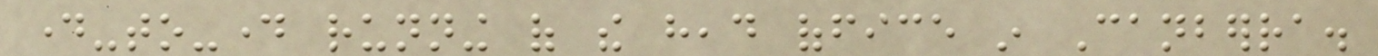day-to-day running of the head office in Canberra.
